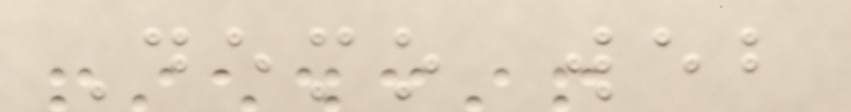Demo web
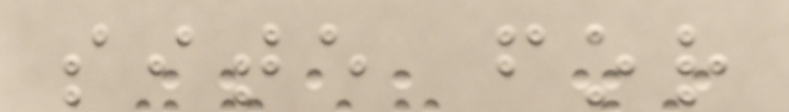site for
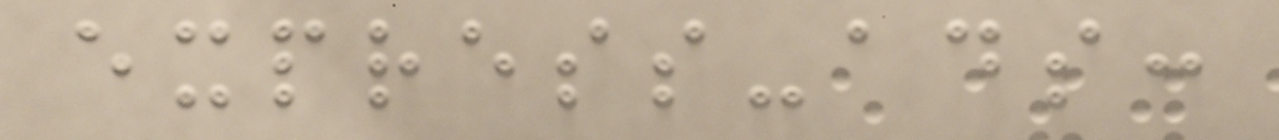express-ads:
